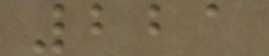221
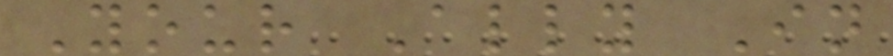Your Ally In
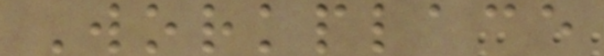Workplace
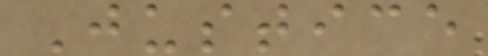Justice
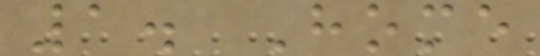1. Home
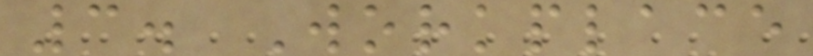3. Workplace
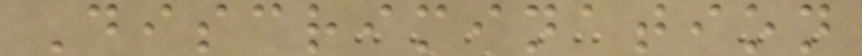Discrimination
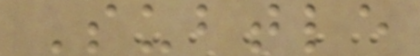Subtle
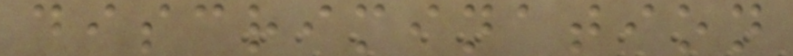discrimination
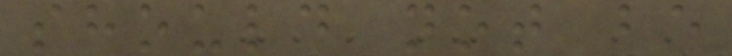should not be
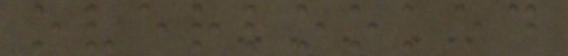overlooked
